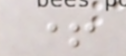+
